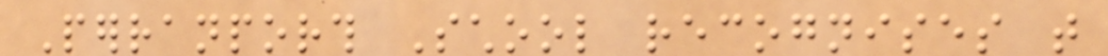Perranporth School recognises that
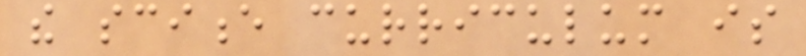the science curriculum is
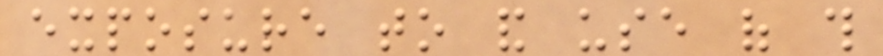exposure to and use of this
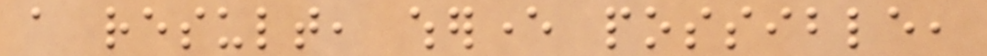a result, wherever possible,
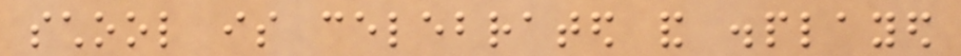school is celebrated and displayed
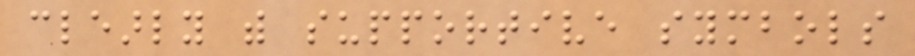clearly with supportive symbols
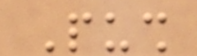Push
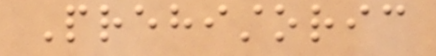Prehistoric
